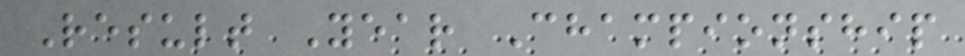Result Year Championship
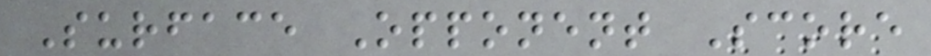Surface Opponent Score
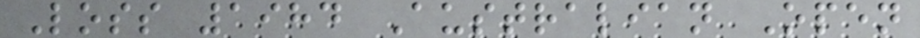Loss 1984 Australian Open
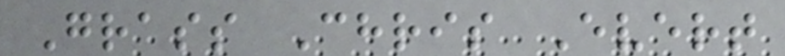Grass Chris Evert
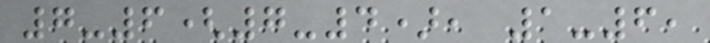7-6(7-4), 1-6,
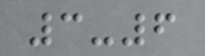3-6
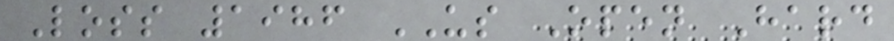Loss 1986 US Open Hard
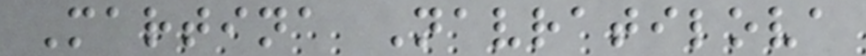Martina Navratilova
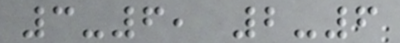3-6, 2-6
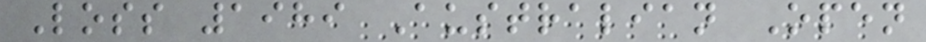Loss 1989 Australian Open
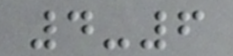4-6
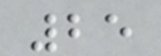25
